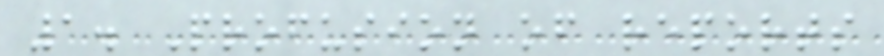1. Profusion of reports
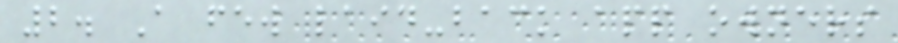2. A few laid-back app owners
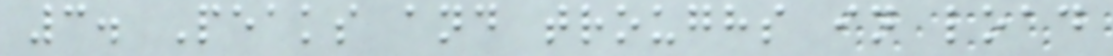3. Peaks and troughs in load
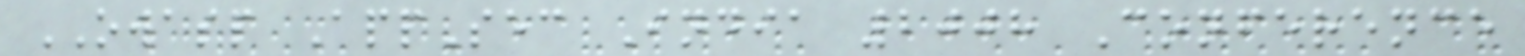OWASP AppSec India 2008 Conference
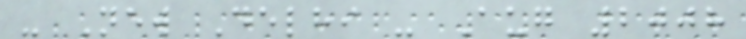- New Delhi - Aug 2008
